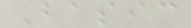Basic
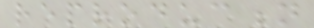reproduction
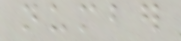number
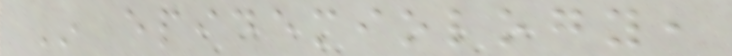In epidemiology,
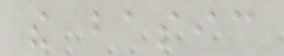the basic
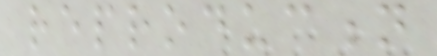reproduction
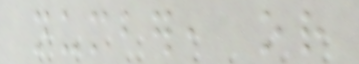number, or
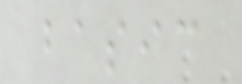basic
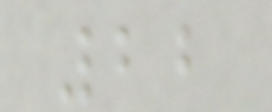22
